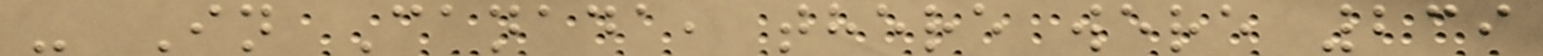- In Canada, there were 239
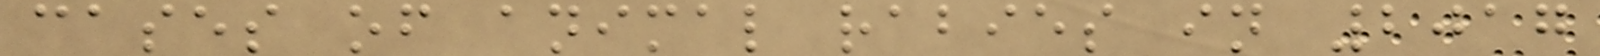cases of animal rabies in 2017
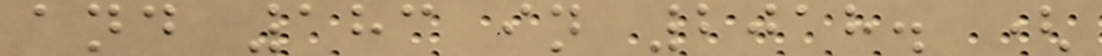and 183 in 2018. (
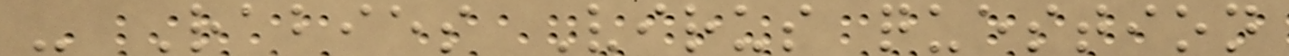- Rabies Virus question
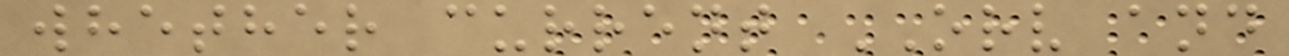whether current ORV and
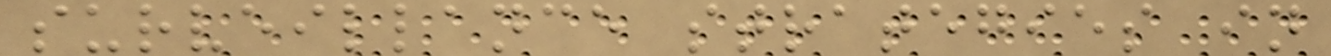surveillance strategies in
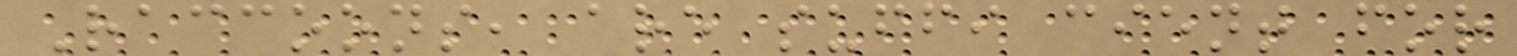Raccoons, are suffi cient for
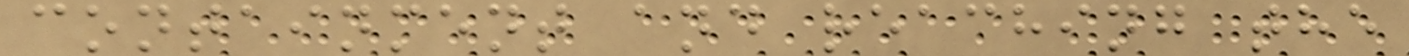containment and reaching the
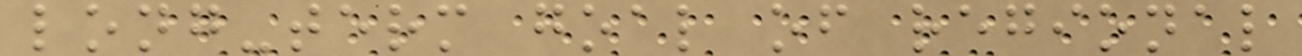long-term goal of regional
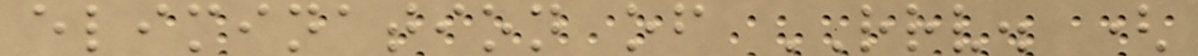elimination of RRV. (
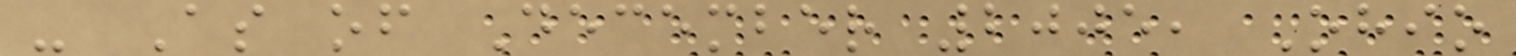- As of December 2005, Ohio
